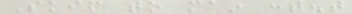Skip to main content
